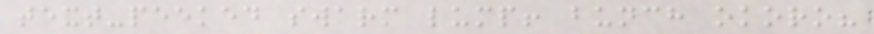text-peeked swarm lump! bunch okoro?
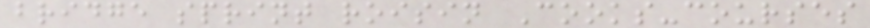bridge sprint roisin Cooks-courses
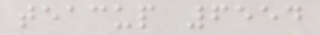teacup 6554
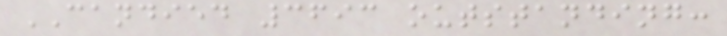CANDIED 3693 outstanding:
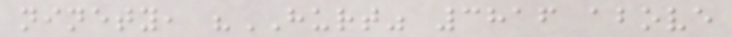ninety, "HURT" 3816 above
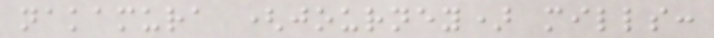nakamura (journey) mills:
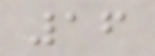16
